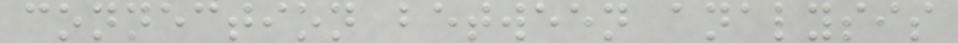connection between analysis
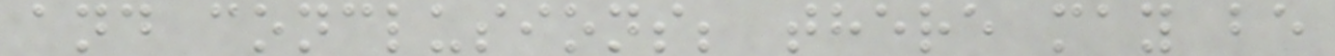and conclusions; there may be
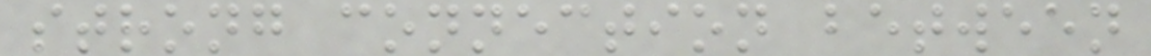strong connection between
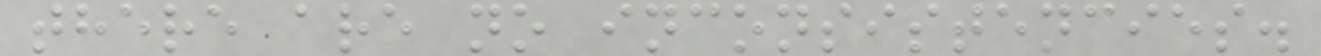there are no inconsistencies.
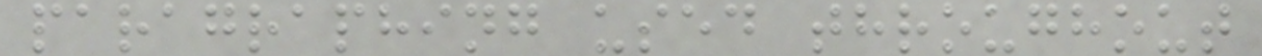paragraphing used throughout
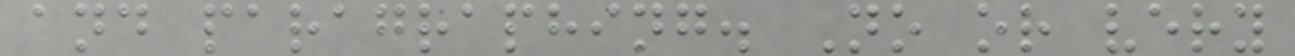and paragraphing. No or very
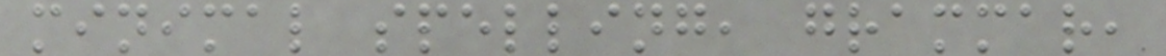minimal spelling, grammar,
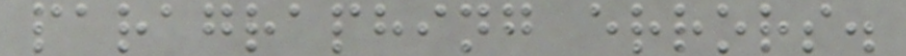paragraphing errors.
